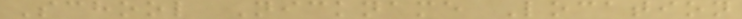School Nickname Location
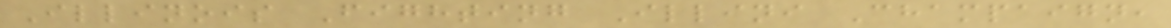Illinois Fighting Illini Champaign,
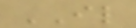IL
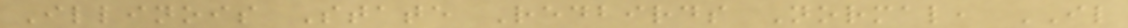Illinois State Redbirds Normal, IL
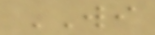WI
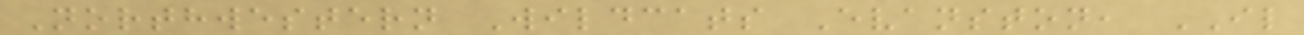Northwestern Wildcats Evanston, IL
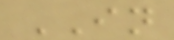IN
